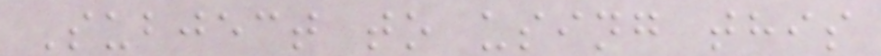Subject to using this
